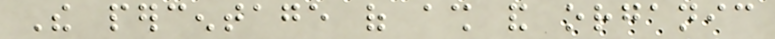The percentage of ash and organic
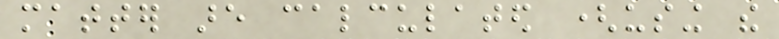matter are calculated (using the
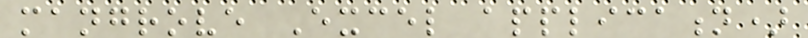mangrove Excel application)
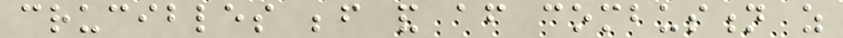crucibles before and after combustion as
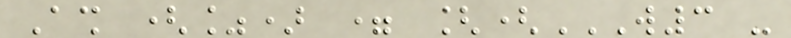Ash (%) = [(W3 -
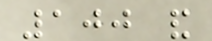100 and
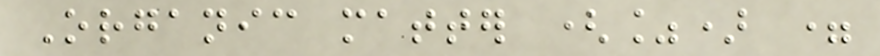Organic matter (%) =
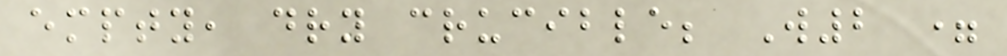empty, dry crucible; W2 =
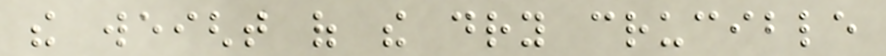the weight of the dry crucible
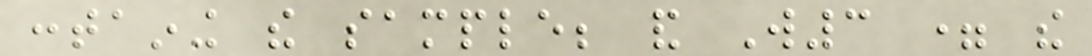containing the sample; and W3 = the
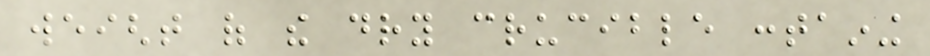weight of the dry crucible containing
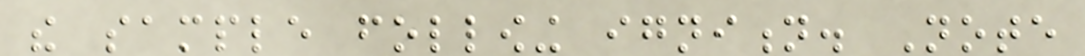the sample following ignition. Note
